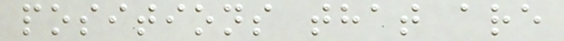positions that are
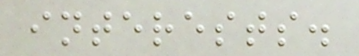interests.
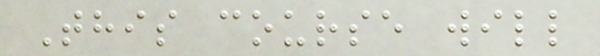This course will
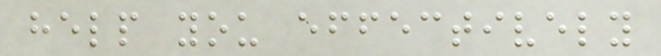help you effectively
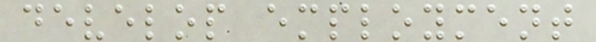develop employment
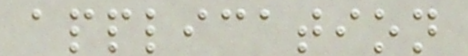application
